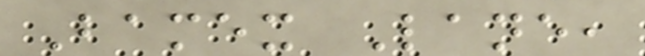Bamex Lane,
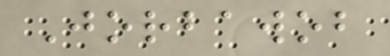Jorbawob
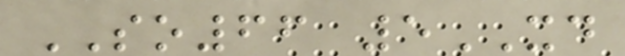SO66 5XD
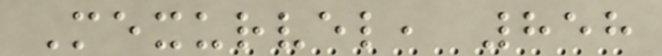Mexurvel, 858
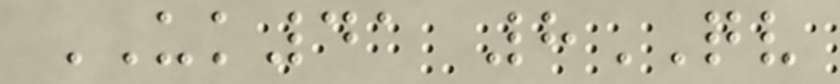UK41 8QV
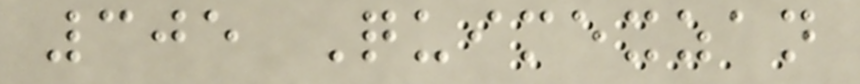305 Quimexzan
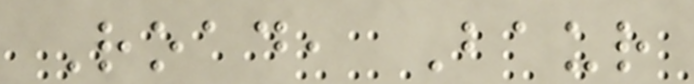Road, Baur
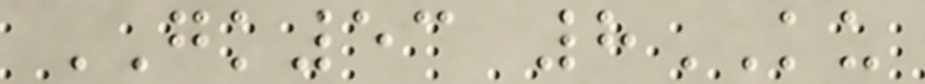GK53 8KU
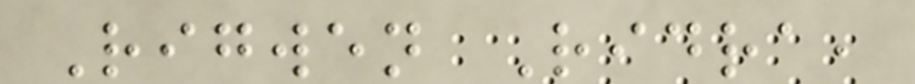Rigwen Ridra,
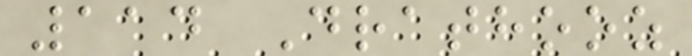114 Drathooz
